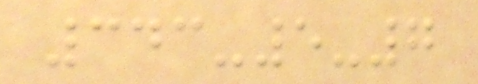343-5-7
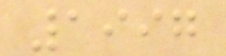1997
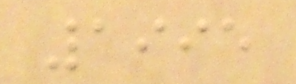1995
